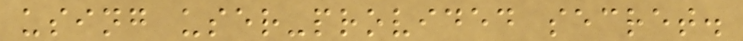using user-provided secret.
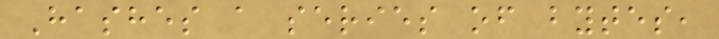Hashes a series of bytes,
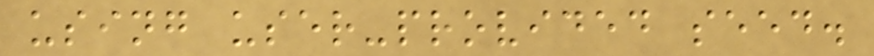using user-provided seed.
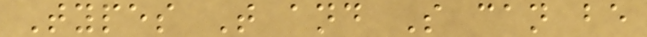Types T and S can be
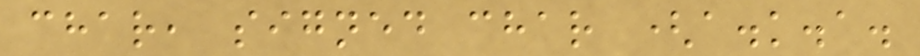char, signed char (a.k.a.
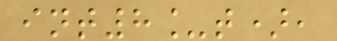int8_t),
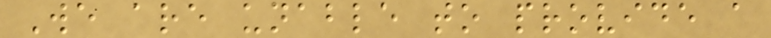We are unable to provide a
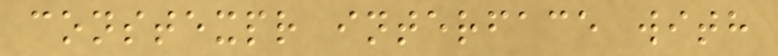constexpr interface with
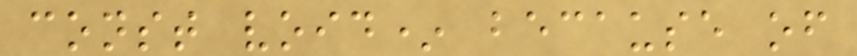const void* because of
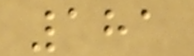181
